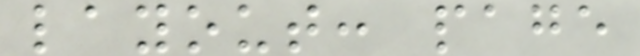layout: page
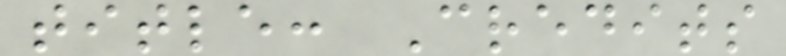title: Credits
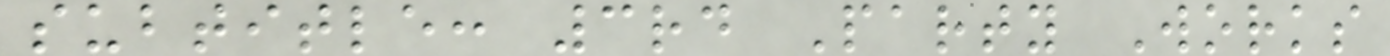subtitle: 3rd Party Works
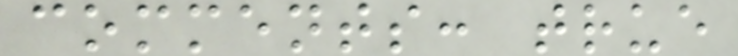comments: true
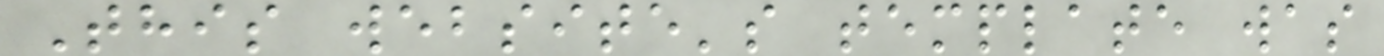This website's template was
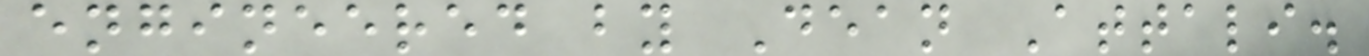engineered by Dean Attali.
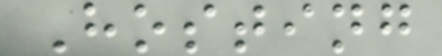Hosting
